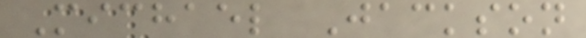Michael Jackson
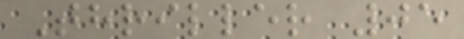Thriller 05
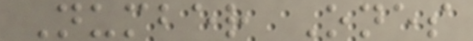Number Ones
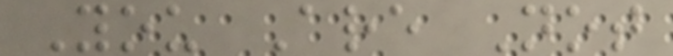You Are Not
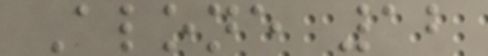Alone 12
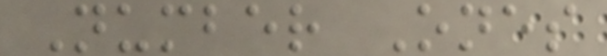Number Ones
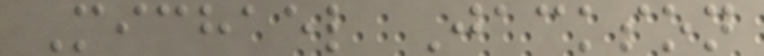Michael Jackson
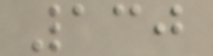130
